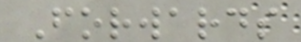Forwards
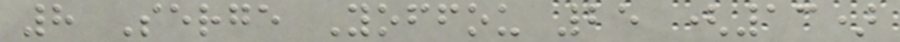8 Serge Yoffou 25 (13)
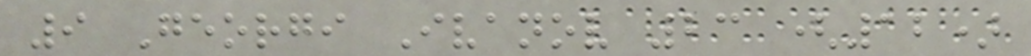9 Georgi Ivanov 23 (12)
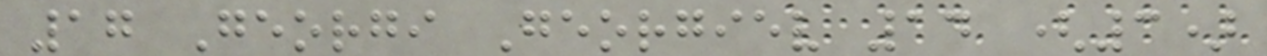17 Georgi Georgiev 14 (3)
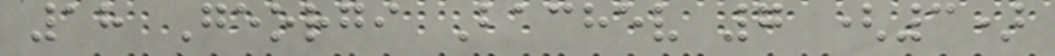18 Georgi Bachev 7 (3)
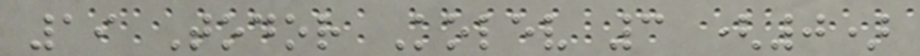19 Todor Kolev 3 (0)
